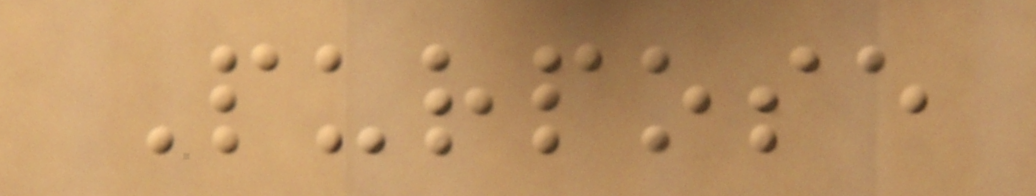Purpose
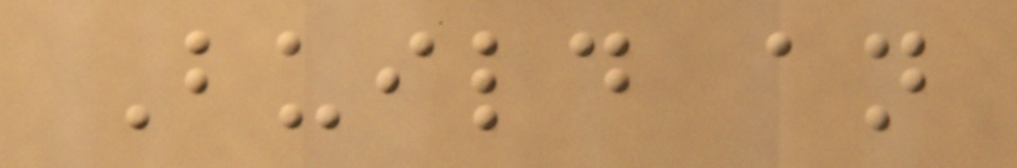Build an
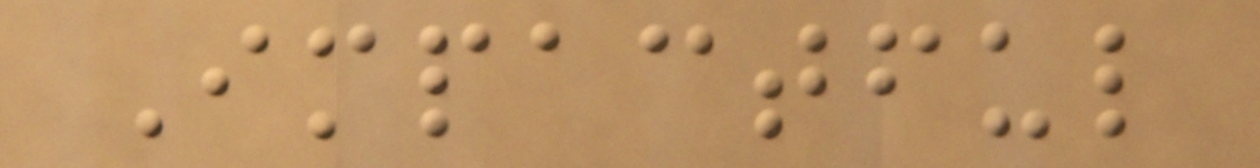Impactful
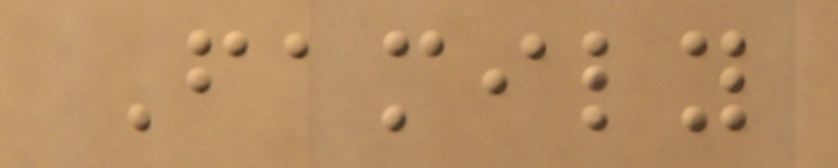Family
